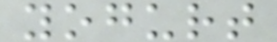yogurt
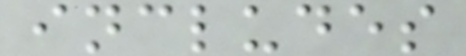includes
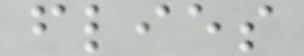flies
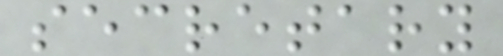secretary
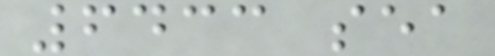6433 sea
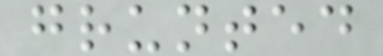grunted
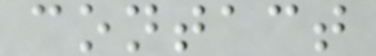contact
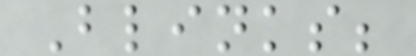Blinks;
